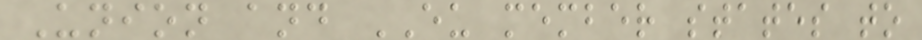Union and EU member states to
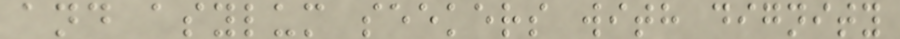and asylum seekers with dignity
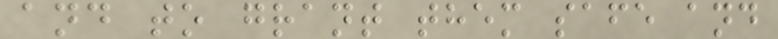and to grant them safe and
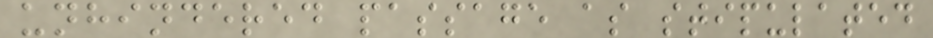unhindered passage as stipulated
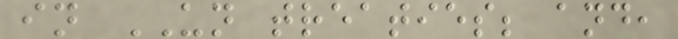in UN treaties; and,
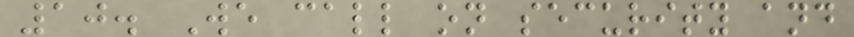10. We call on security and
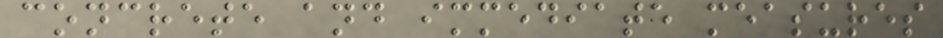concrete and immediate measures
